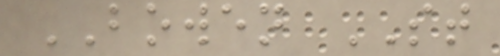BOWEN ST
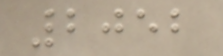2052
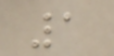1
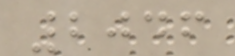2046
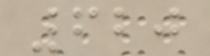620
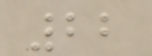22
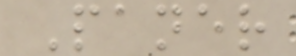Paner
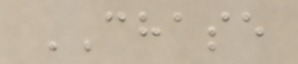CHASE
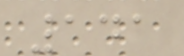141
